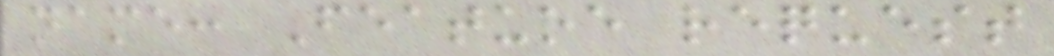name: Feature request
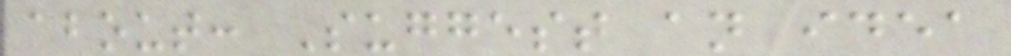about: Suggest an idea
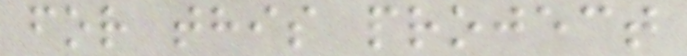for this project
